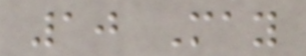10 May
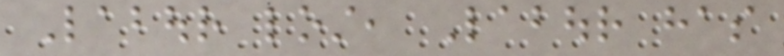Labour lost, Labour has
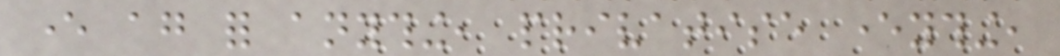ever again for anything, privatise everything,
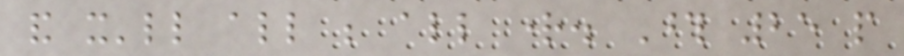and it'll all be all right. Those 25 people
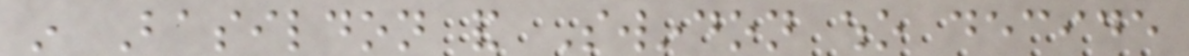in Basildon and Swindon who decide
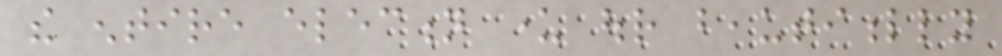the entire election under our beautifully
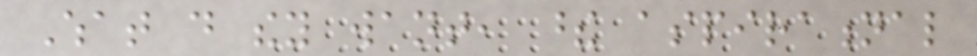What do they want, these aspirational
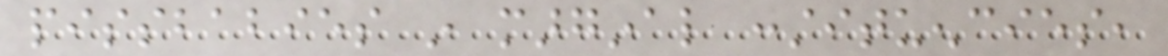pissbabies in marginal constituencies,
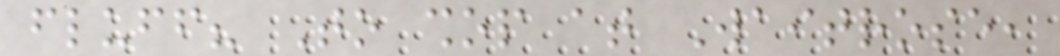fluff? To shop at Waitrose,
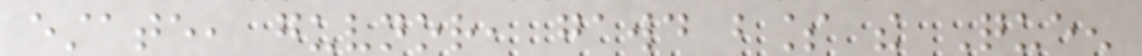estate, guvnor, gawd bless the Queen
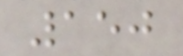150
